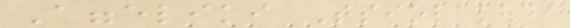Aggeliki Tsiolakoudi
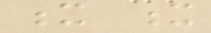x x
